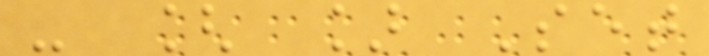- [ ] Set
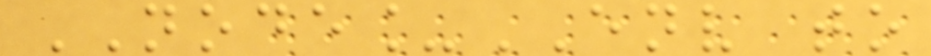NODE_ENV to
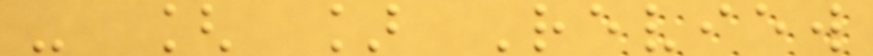- [ ] Review
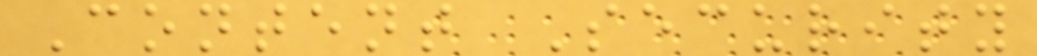Content Security
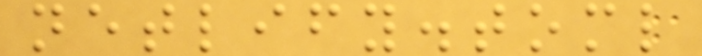netlify.toml
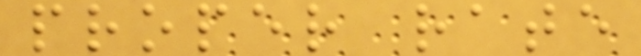proper rate
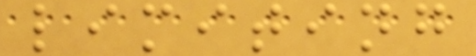limiting
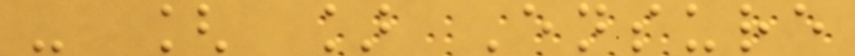- [ ] Ensure
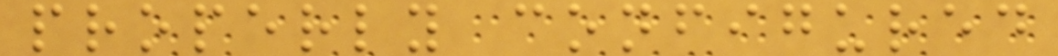properly configured
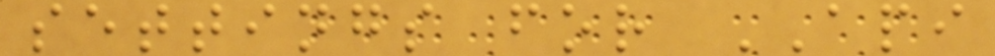settings for API
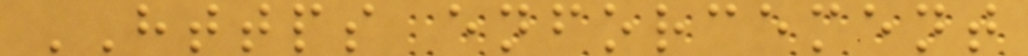HTTPS enforcement
